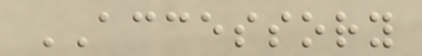ACCESSORY
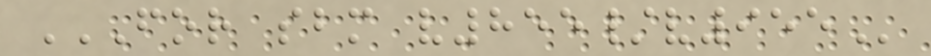FOR SBM V855/V955
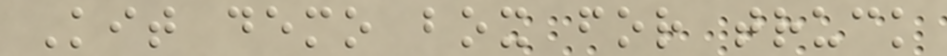Kit demo box for truck
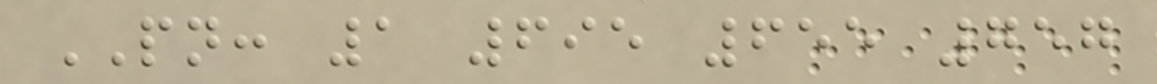PN: 1 695 655 757
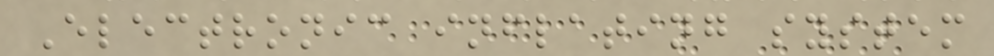Electronic inflating system
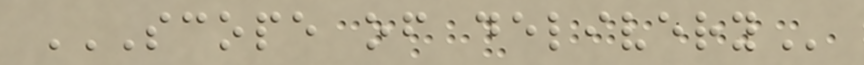SCOPE OF DELIVERY
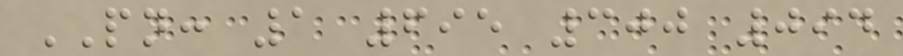PN: 1 695 300 094
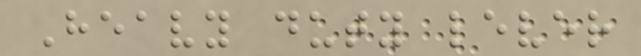Heavy duty lever
